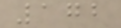172
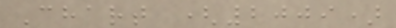Chart (2009)
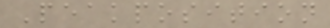Peakposition
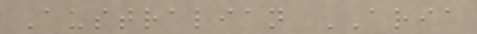Australian ARIA
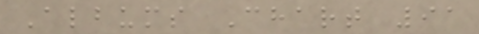Albums Chart 91
